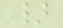}
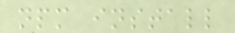npm install
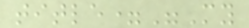title="My
